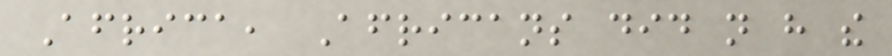Africa, Africans did not have the
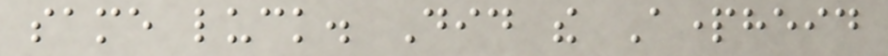same luck. Did the Apartheid
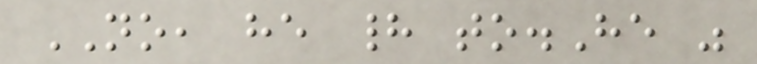NO, he had to.He was
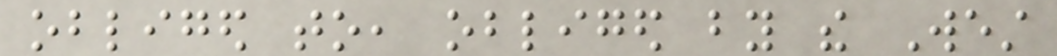obliged to, obliged by the West
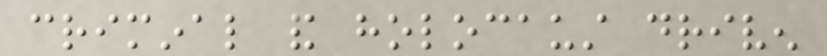criminal and holocaust driven
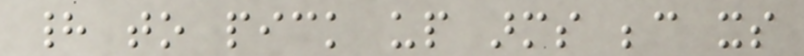had to pick up arms because its
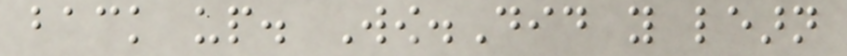back up. Wow.Did you learn
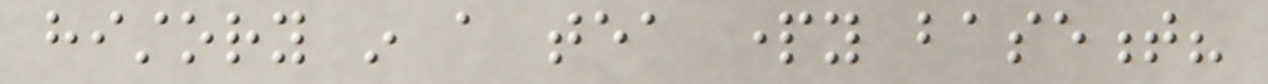history in a tea party basement?
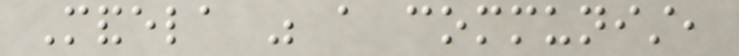Mandela was a communist,
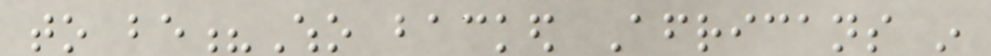to be?Who backed Africans in
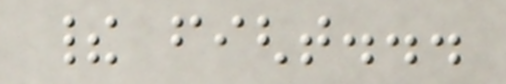their fight...
